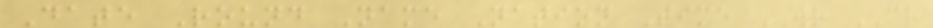Date Round Name Nation Time WR CR
